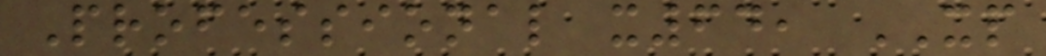Professional x64, XP
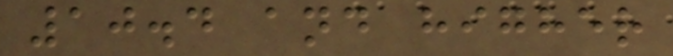10.4 and higher
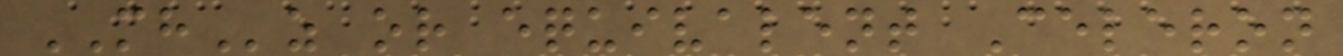MHz or equivalent Celeron
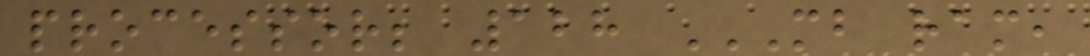processor; 128 MB RAM,
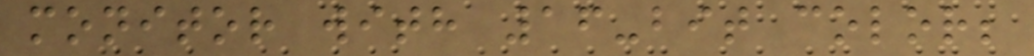monitor with 16-bit color;
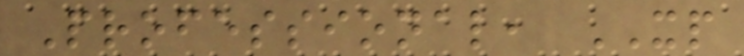Professional, XP
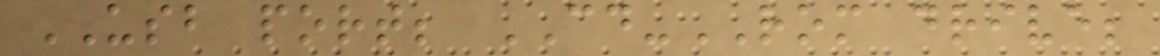USB port; CD-ROM drive;
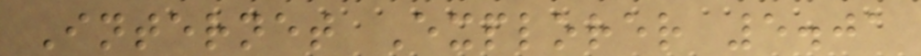Internet Explorer 5.01
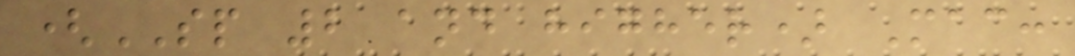(SP 2 and higher) Mac:
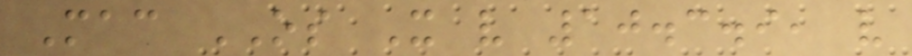Mac OS X v 10.3.9, v
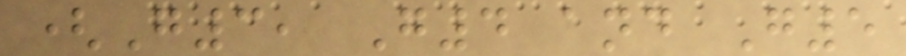(G3, G4 and G5
